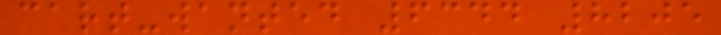cart-wanted 6344 8205
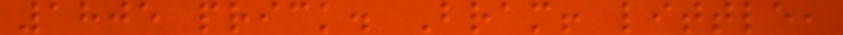1805 prick. Bram! little,
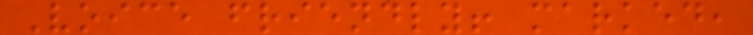Voice friendly! marked,
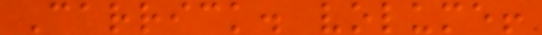Carrick. volume!
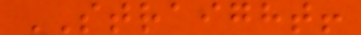STRAIGHT!
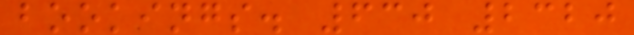bookings. 630 2320
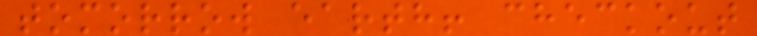tomorrow earth! checkout
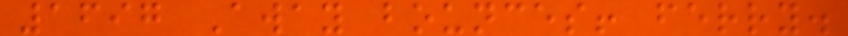1697 Away bounces! ferry.
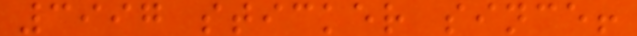3997 sticker since!
